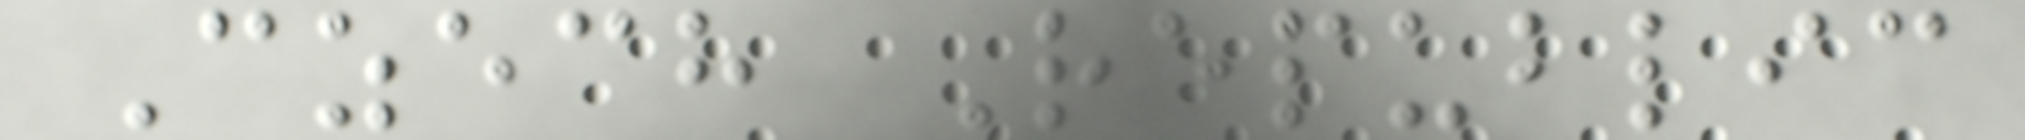Czech Republic
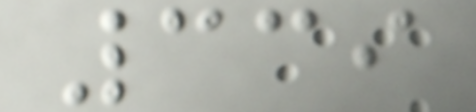339
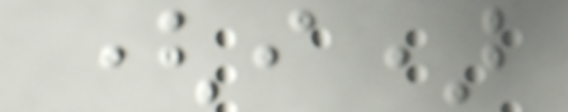(i)
